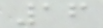16
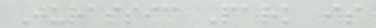Jurassic Park is
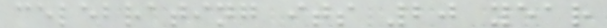celebrating its 20 year
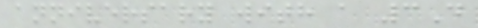anniversary with a 3D
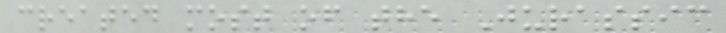created most of the Jurassic
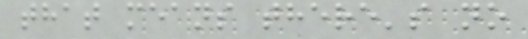that means there's no
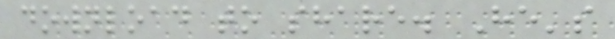download to share. He's
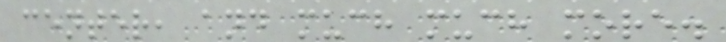center, and much much more.
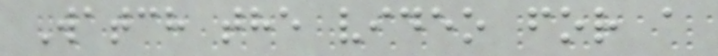Watch the video for a
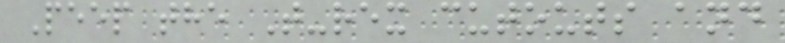Peep the T-rex cutouts and
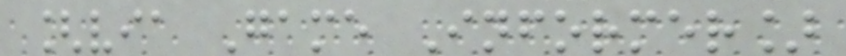[via Game Informer]
